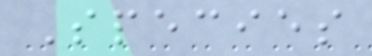Species
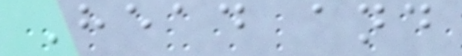Head and
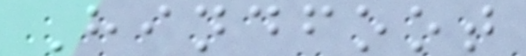Hindfoot
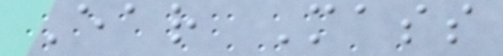Ear Mass
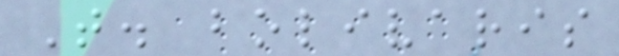T. bolivaris
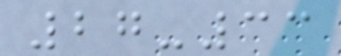27-33
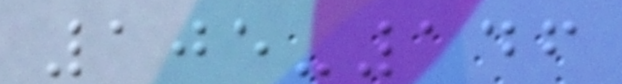105-146
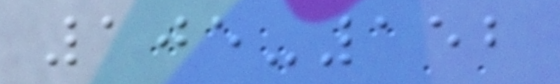105-152
